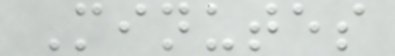Minutes
